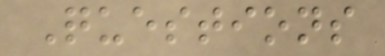Questions
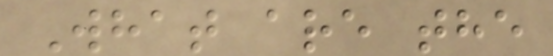What are the
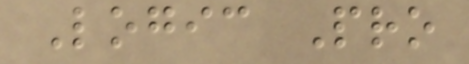Logic Pro
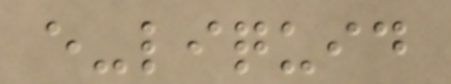e-liquid
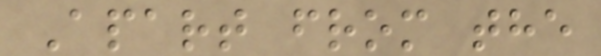Apart from the
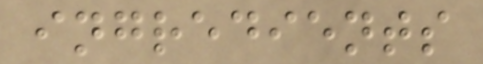ingredients
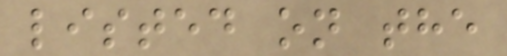listed on the
